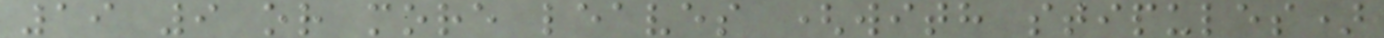19 9 or more leaves (with stipules)
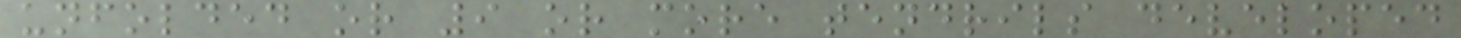unfolded or 9 or more tendrils developed
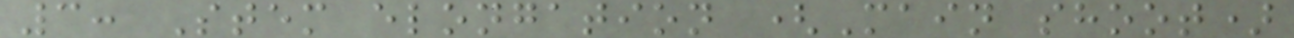3: Stem elongation (Main shoot)
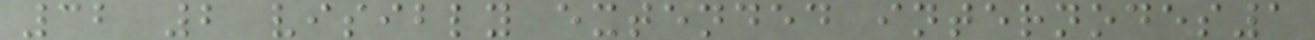32 2 visibly extended internodes1
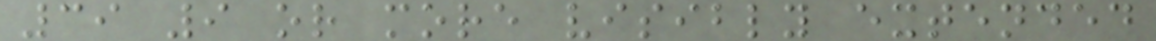39 9 or more visibly extended
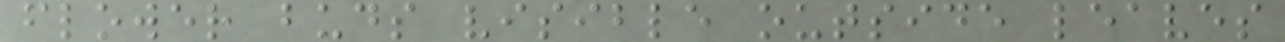flower buds visible outside leaves
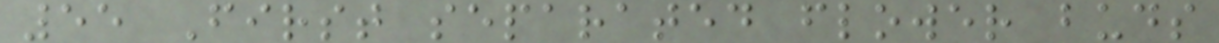55 First separated flower buds
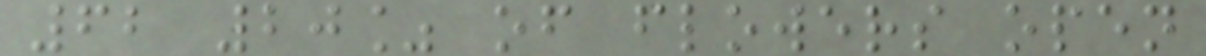62 20% of flowers open
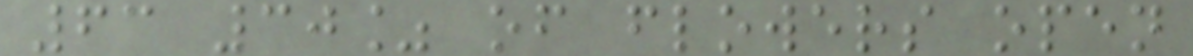63 30% of flowers open
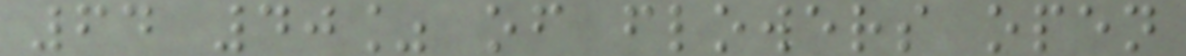64 40% of flowers open
